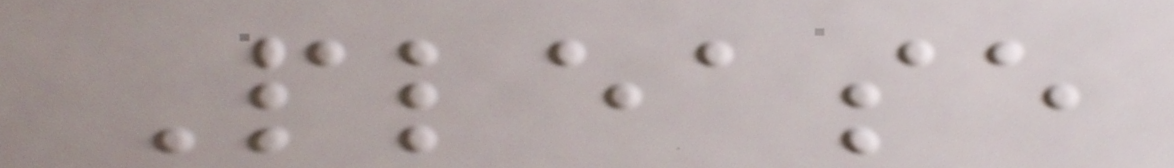Please
